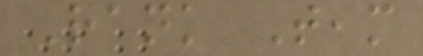Rank Team
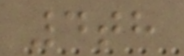4th
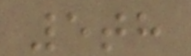5th
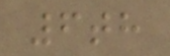6th
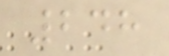248
